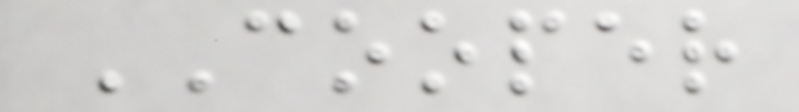COOPER
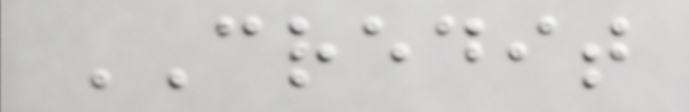CREDIT
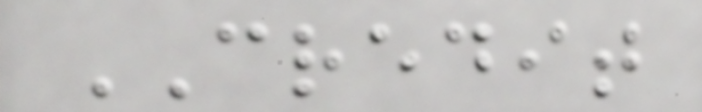CREDIT
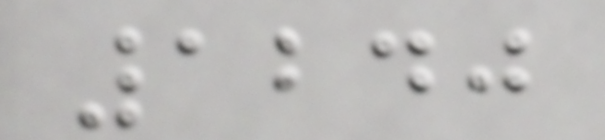1240
